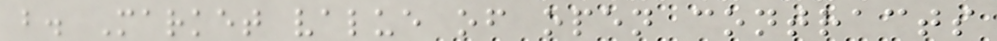b. Market value of open contracts
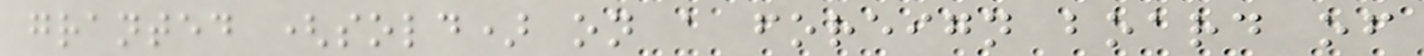granted (sold) on a foreign board of
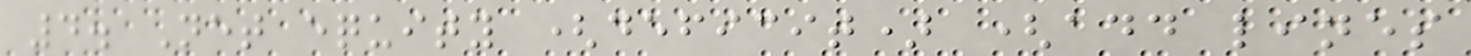4. Net equity (deficit) (add lines
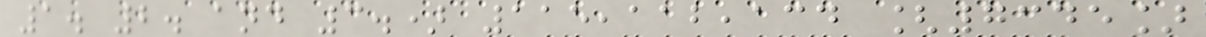1. 2. and 3.) 115,112,134 [7345]
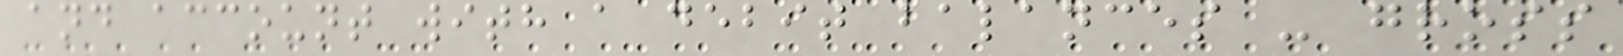and account with a debit balances - gross
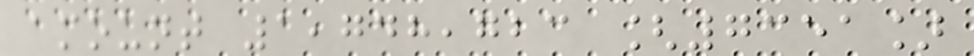amount 1,748,723 [7351]
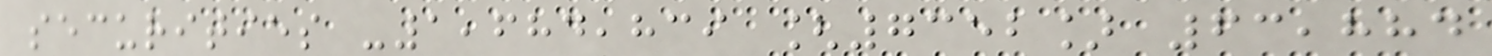securities -1,684,839 [7352] 63,884
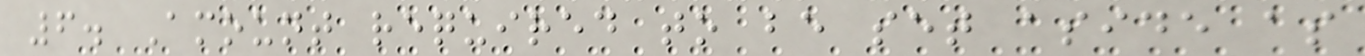6. Amount required to be set aside as
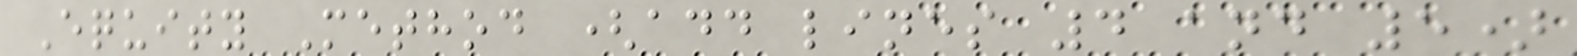Equity Method (add lines 4 and 5)
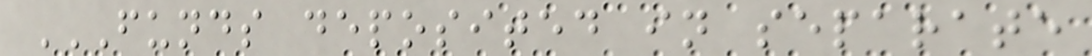FUNDS DEPOSITED IN SEPARATE
